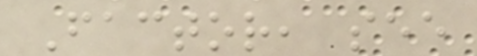Factor, see
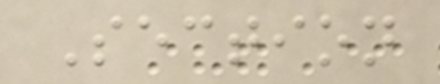Section
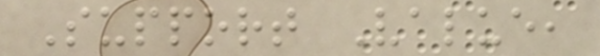Support Value,
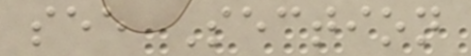see Section
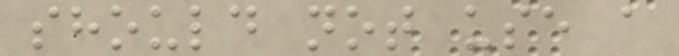should not use a
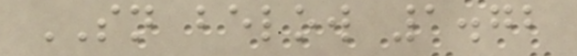SN below 1.72
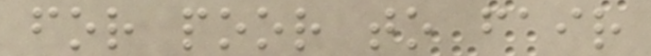for poor to fair
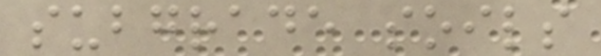subgrade soils
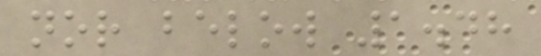nor below 1.48
